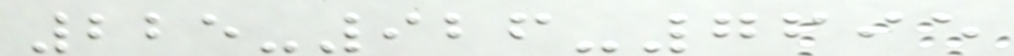225-926-7695
